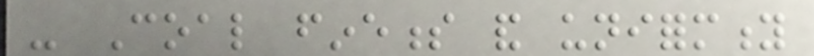- Coal fineness and uniformity
